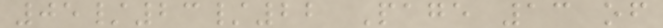05/23/22 Page 13 of
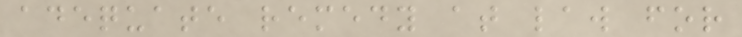adequate remedy at law for
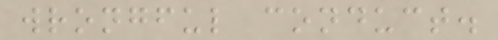wrongful conduct.
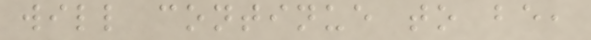will continue to be,
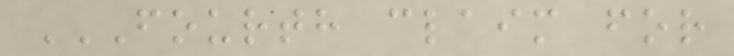FOURTH CLAIM FOR
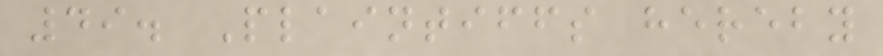49. Plaintiffs hereby
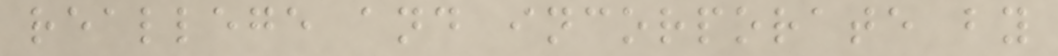reallege and incorporate by
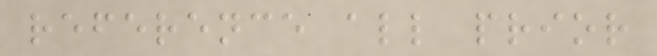reference all prior
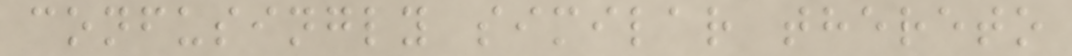confusingly similar thereto
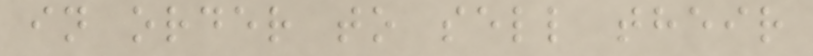in order to sell their
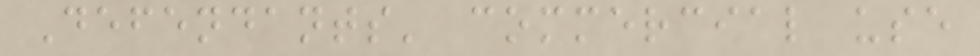Defendants' commercial use
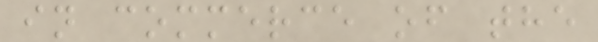in commerce of the
